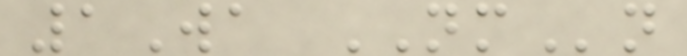1Wa NMn
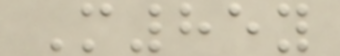M85y
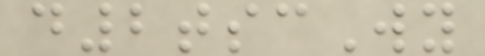d2tscWy
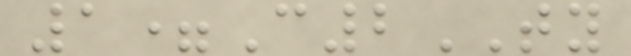1=C2TY
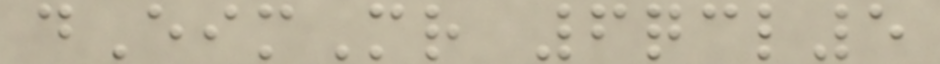dEimMr 6qcl5
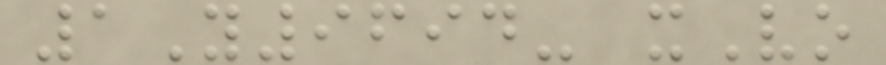1Y9694- xVo
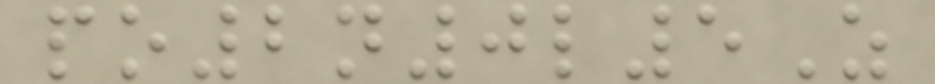po2n0l5Z
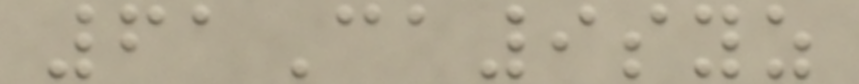61Ca9syz
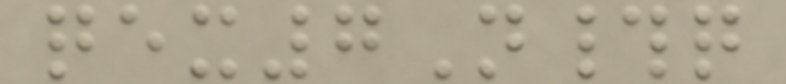qex7N#q
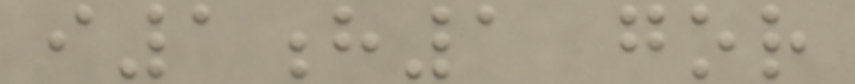i1h1 gor
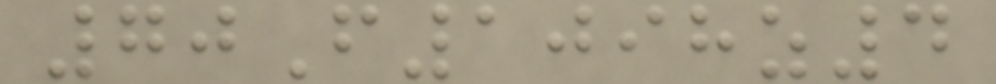70F1098z4
